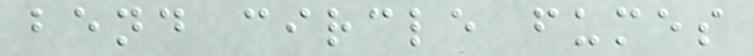bend circle fumes
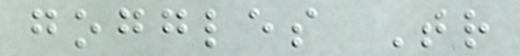goggles Tr
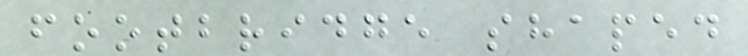footbridge shaped
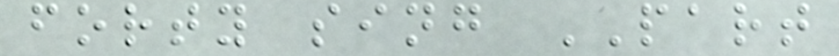forty sing PART
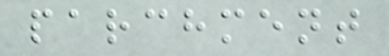parchment
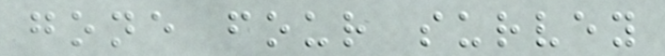gone four survey
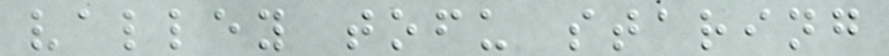valley tofu staring
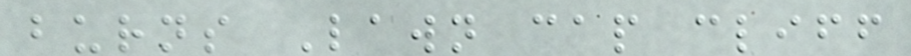burns Lawn cap cliff
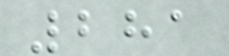281
